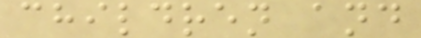children and
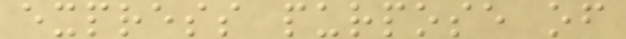express purpose of
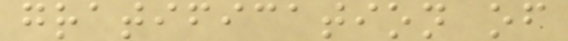gratification of
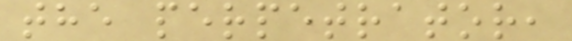the perpetrator,
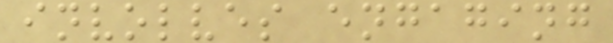involves engaging
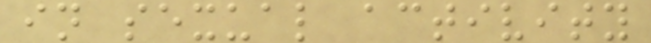in sexual activity
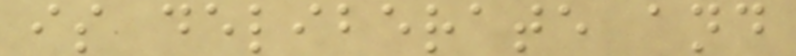is deliberate and
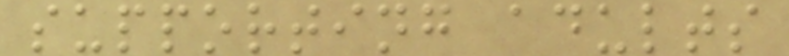supporting adults
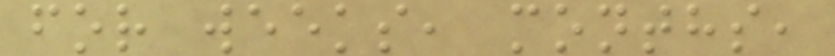for weeks, months,
